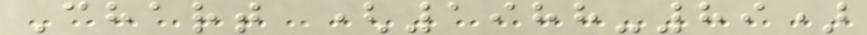Chart (1988-89)
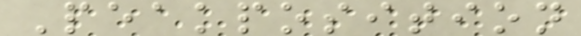Peakposition
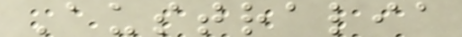Australia
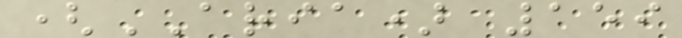(ARIA) 159
